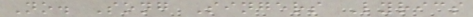No. Song Singers Lyrics
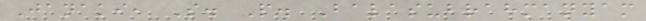Janaki, S. P. Balasubrahmanyam
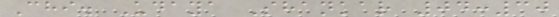Chi. Udaya Shankar 04:30
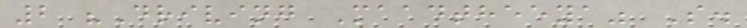2 "Driving Maadtheeya" S.
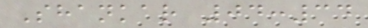Shankar 04:34
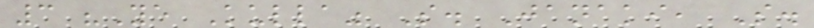3 "Ye Kulla" S. Janaki, S.
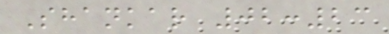Shankar 02:23
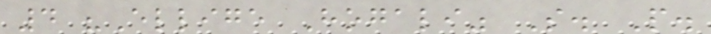4 "Ellige Hogali" S. P.
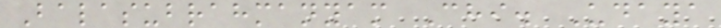Balasubrahmanyam Chi. Udaya
